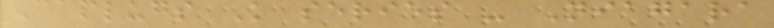Caplugs K series - Niagara
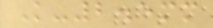K-2.5mm
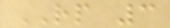RP 3
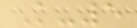K-5
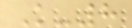K-8
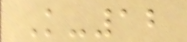K-12
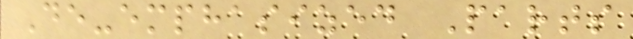De-emphasized Parts
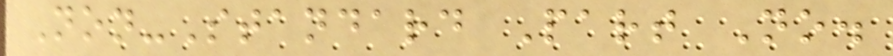Non-Standard Part No.
